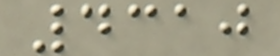4310
